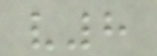v8
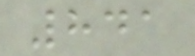841
